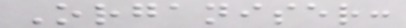Organiser:
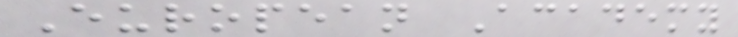European Academy
